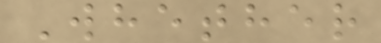Whether
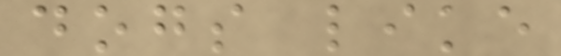dogs like
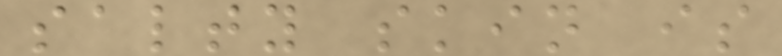salty skin is
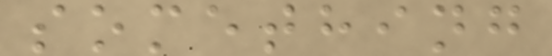something
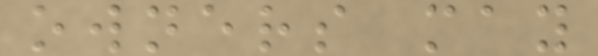owners may
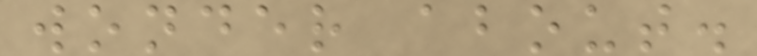wonder about.
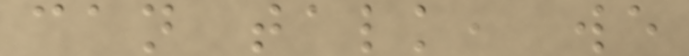can talk, we
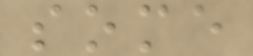some
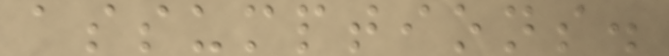assumptions.
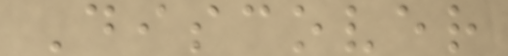Discover
